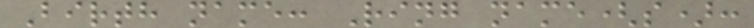Birth name: Ring name(s):
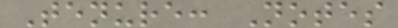Tenure: Notes
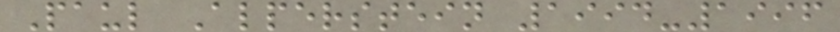Paul Alperstein 1994-1996
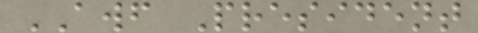AWF President
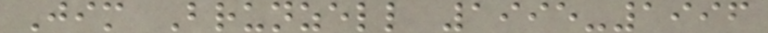Jim Brunzell 1995-1996
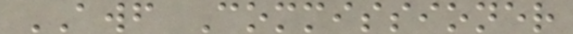AWF Commissioner
